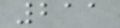211
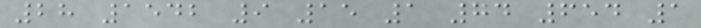28 1542 9 15 1 74 654 1
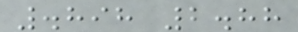.898 2.88
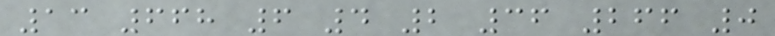13 668 6 4 2 36 266 0
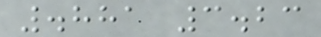.881 3.23
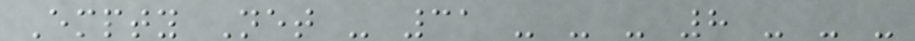Empty Net - 31 - - - 8 - - -
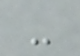-
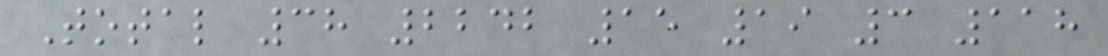Total 38 2242 15 19 3 118
